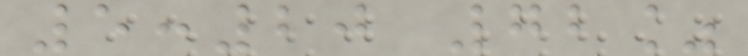5:20 72%
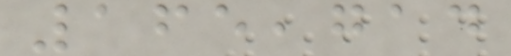165,714
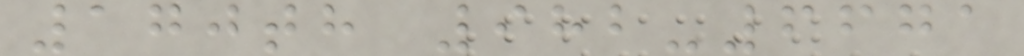170th 982-6671
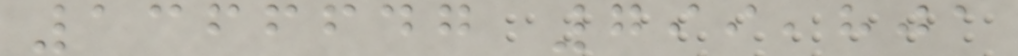1366647 799,801
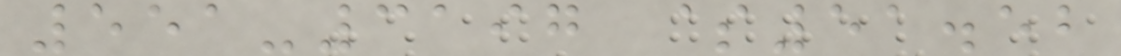551-3197 $51.52
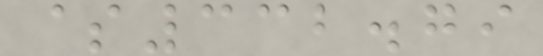$332.79
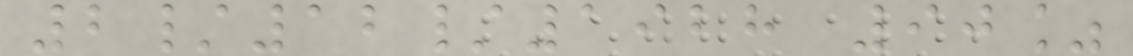2/12/1928 90%
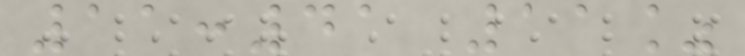11:41 11%
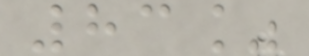83%
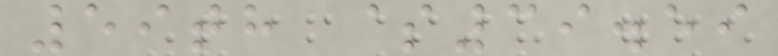59th $39.59
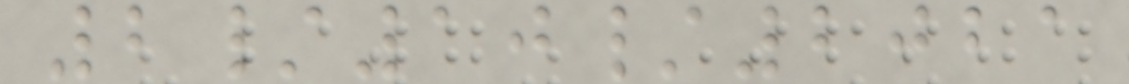2/10/2021
